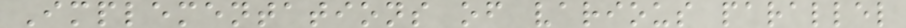Implementations of various parallel
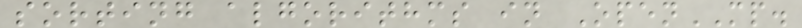sorting algorithms in OpenMP.
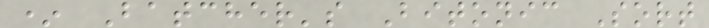* Batcher's Bitonic Sort
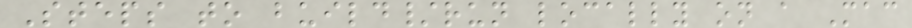Steps to build/run locally on a Mac
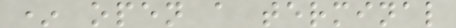* open a terminal
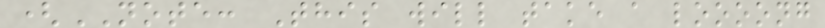(NOTE: This will take a loooong
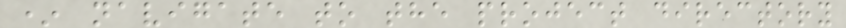* navigate to the project directory
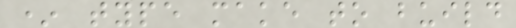* type make to build
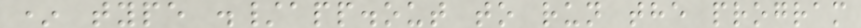* type ./app.out to run the program
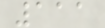111
